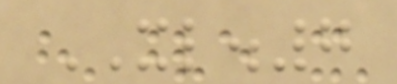XL.7
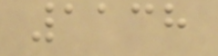1138
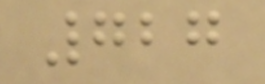727
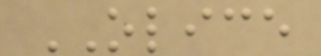OLICE
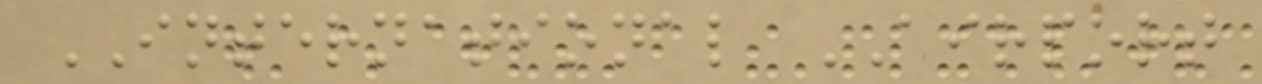INTERNATIONAL AIRPORT
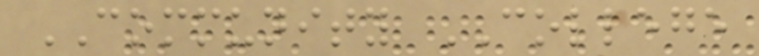COMMUNITY COLLEGE
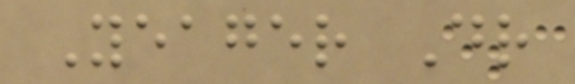Yeager Dr
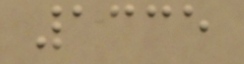1335
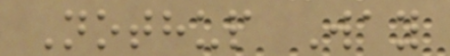Nothup Way
